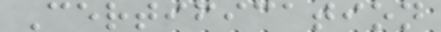Certification
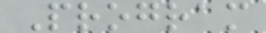Program
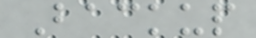Backup
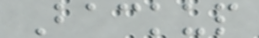Backup
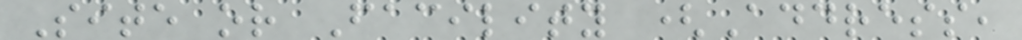Site or Facility (Address,
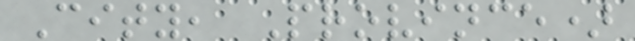City, Province)
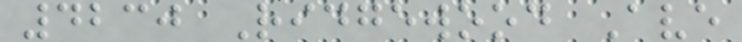4230 Ridgewood Ave
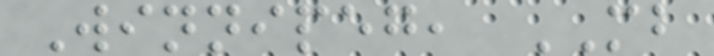Winnipeg, MB
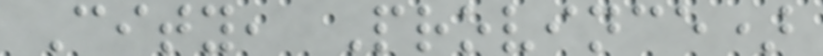City, Province)
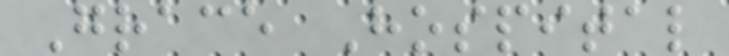Grace Hospital
